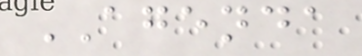AGENDA
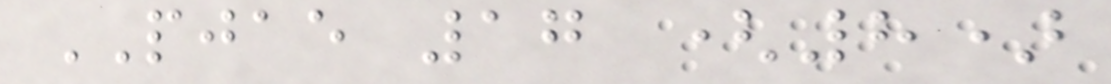PJAE 17 (8)
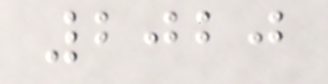2020
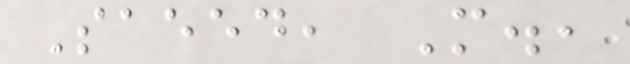Saeed, M.,
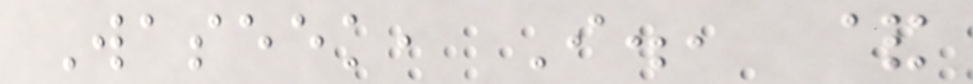Waseek, I., &
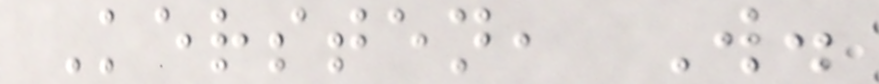Kersten, W.
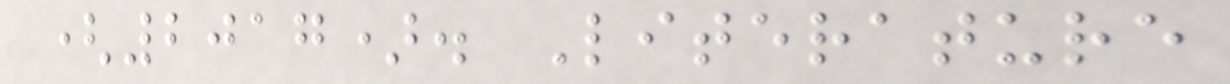(2017). Literature
